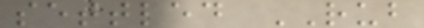settled RUB
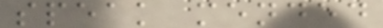speak mended
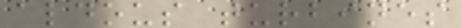aldous turbines
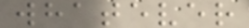whatever
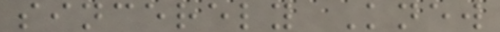sincerely Knew
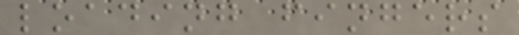loading fingers
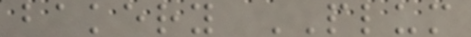bakery PLUM
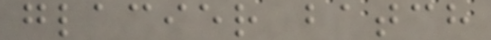glacier batch
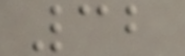32
